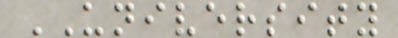UNIVERSITY
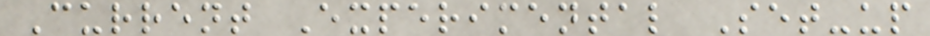Current Experimental Set-up
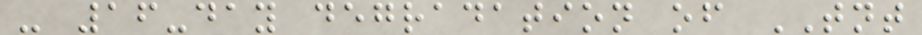- 16-day degradation of TNT
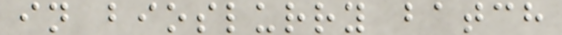in bioslurry batch
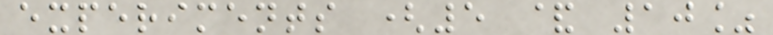experiments (5 & 10%
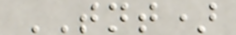TNT)
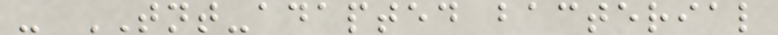- TNT-adapted bacterial
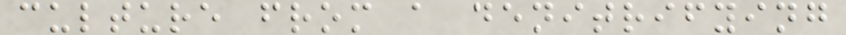culture from a denitrifying
